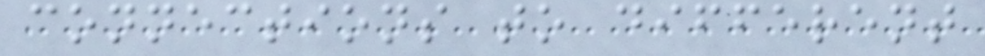connections to different
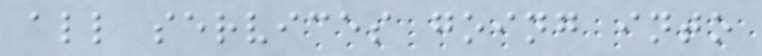all services going into
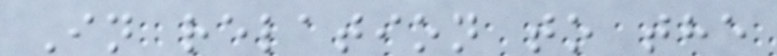In relation to the
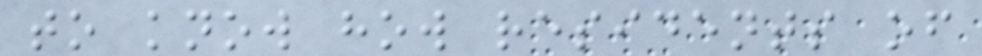to know how residents of
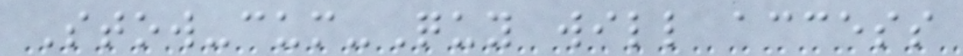Stow-cum-Quy will access
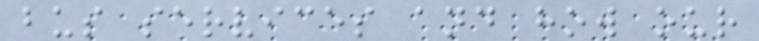bus services and how our
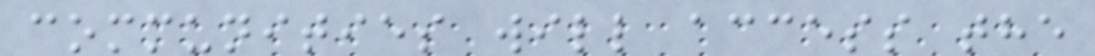communities will access the
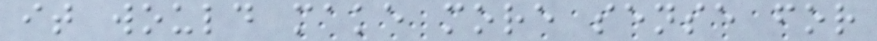it would make more sense for
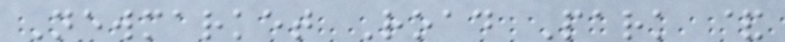Newmarket Road Park &
